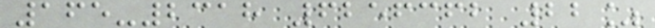165-2318 6256362 22%
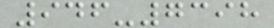946-7398
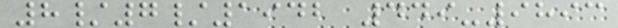8/7/1942 449-9893
